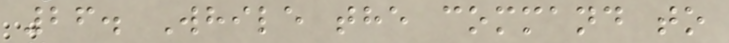26. While the command to
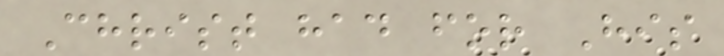Christ had for His
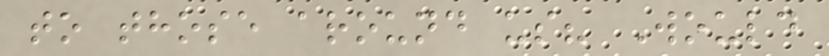to those around us? Would
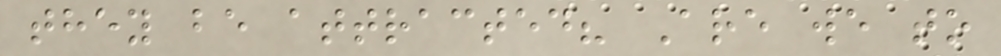they be attracted? Are we to
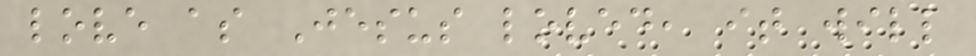love as Jesus loved, it will
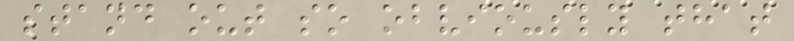stand out so obviously that
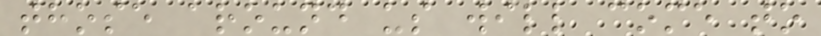those around us will come to
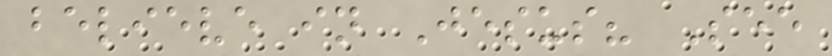believe in Jesus? See
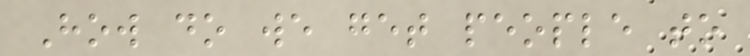How do we get people to
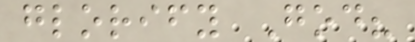glorify God?
